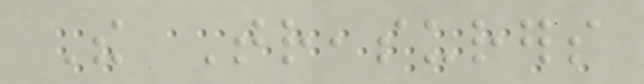The Treasurers
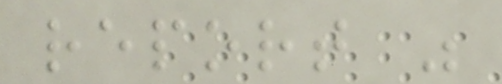report was
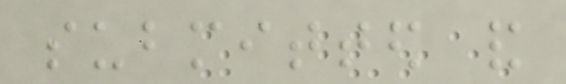submitted and
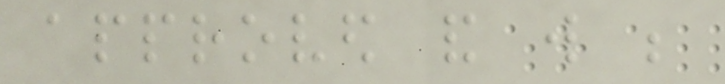approved and will be
